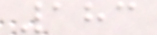183
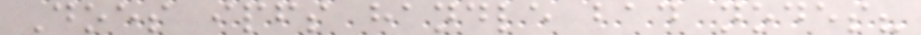Does ipfs handle bad nodes?
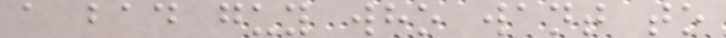a bad guy who want to
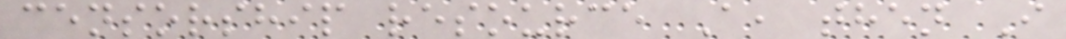censorship resource A, then I
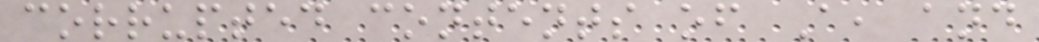corrupted contents of A, and
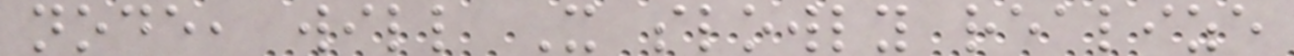node, will X slowly realize
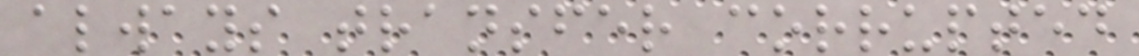always transfer corrupted
